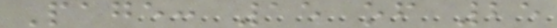Page: 15 of 25
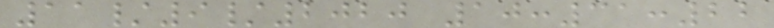11/9/2020 10:31:22
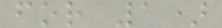for 1)
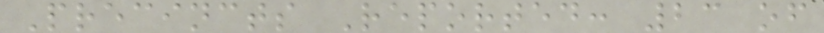Precincts Reported: 23 of
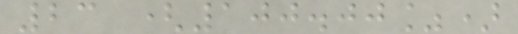23 (100.00%)
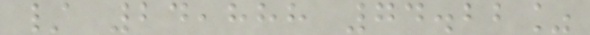/ 24,888 74.22%
